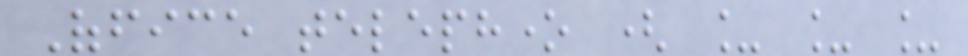Office telephone ( _ _ _
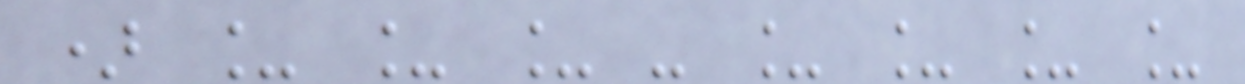) _ _ _ - _ _ _ _
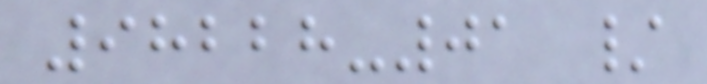98228-01 /
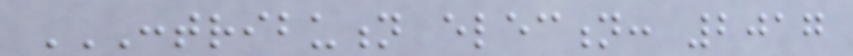CONTRIBUTION ELECTION: 2017
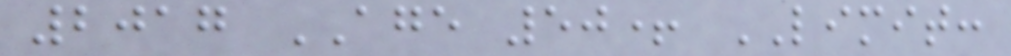2017 AGE 50+ LIMIT:
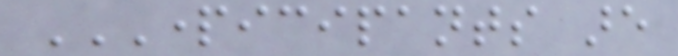PARTICIPANTS ARE
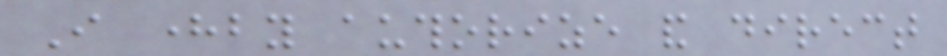I hereby authorize and direct
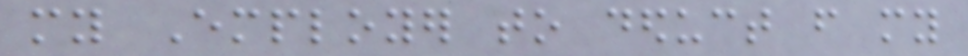my Employer to deduct from my
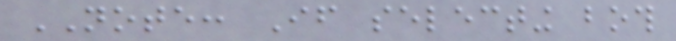NOTE: If selecting both
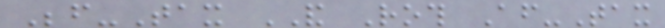Before-Tax AND Roth After-Tax
